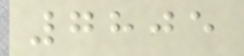7805
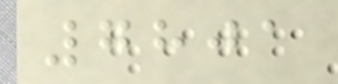7801
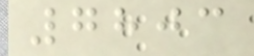7803
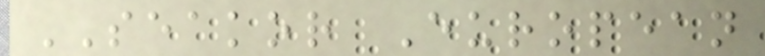SEAKOR European
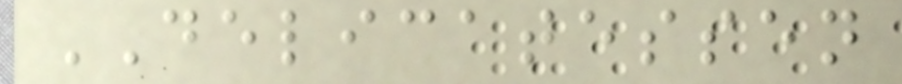DELICATESSEN
